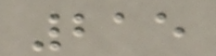215
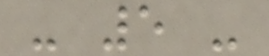- 5 -
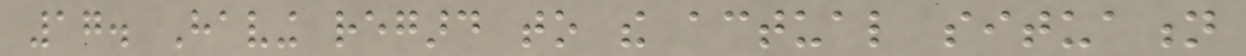17. Having regard to the actual situation
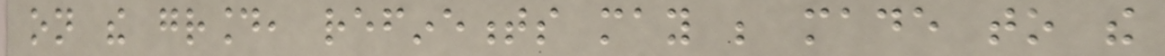on the ground, refinements may be made to the
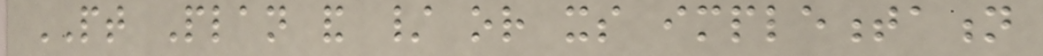PT Plan and / or its implementation
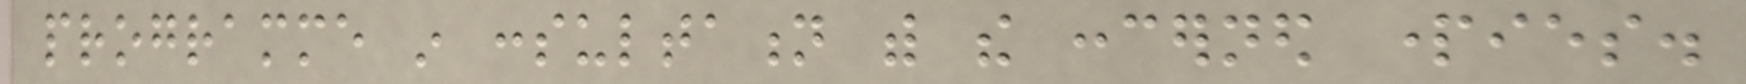programme in consultation with the concerned parties.
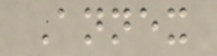Annex
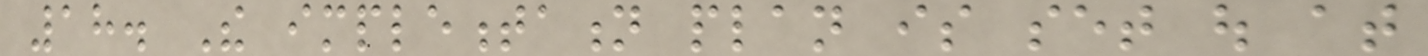18. The implementation plan is set out at
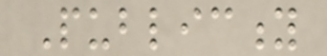Publicity
